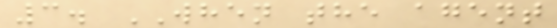3. WHEN the agent
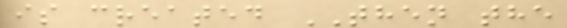is created THEN the
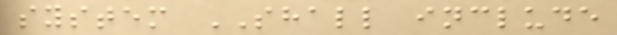system SHALL include
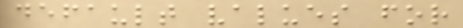default values for
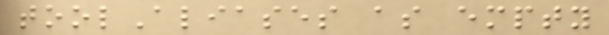toolAliases as empty
